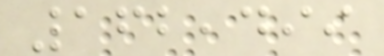162,499
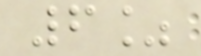6%
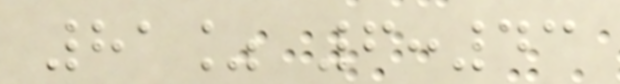81% 6:43
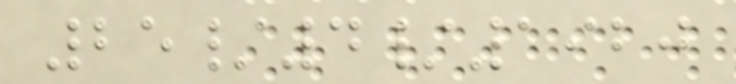25/4/1920
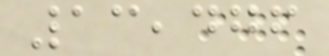13,476
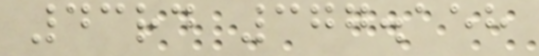43rd 377.158
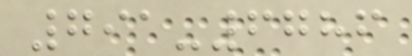791-6786
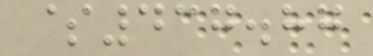$437.87
